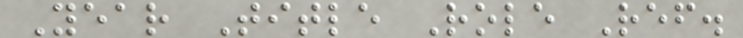Year Title Role Ref.
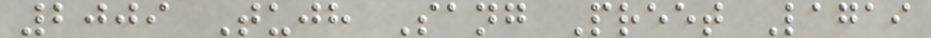2009 Tujh Sang Preet Lagai
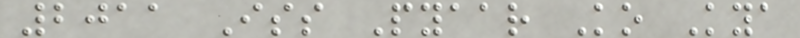2011 Iss Pyaar Ko Kya
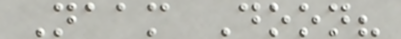Naam Doon?
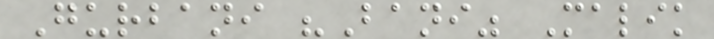Gurbani "Bani" Malik
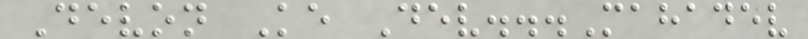Devon Ke Dev...Mahadev
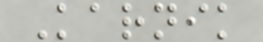Karnik
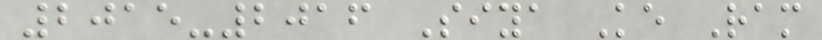2015-2016 Siya Ke Ram
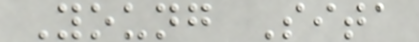Young Sita
